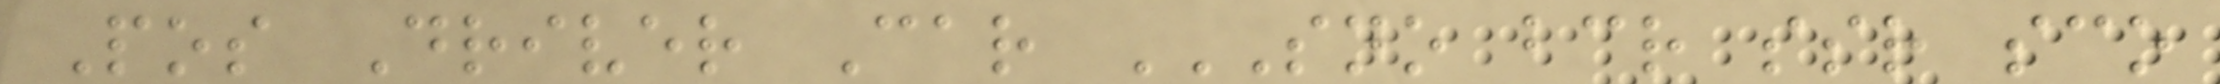Pos Driver Car SNO BCR SSR SCO
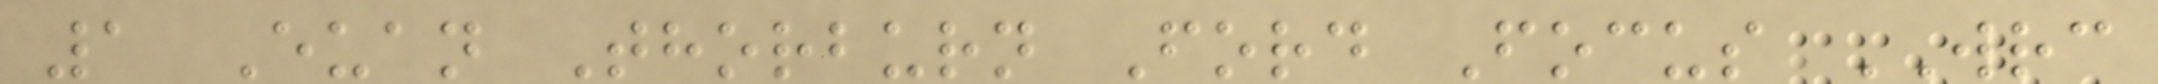1 Euan Thorburn Ford Focus WRC
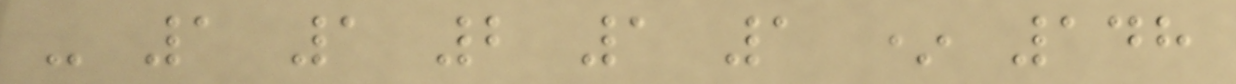- 1 1 2 1 1 * 148
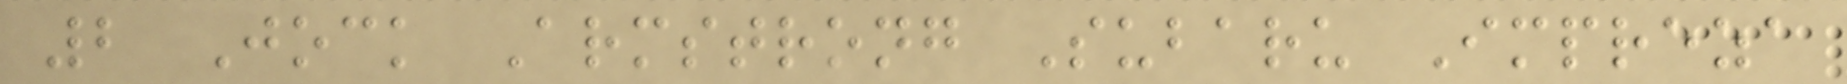2 Jock Armstrong Subaru Impreza
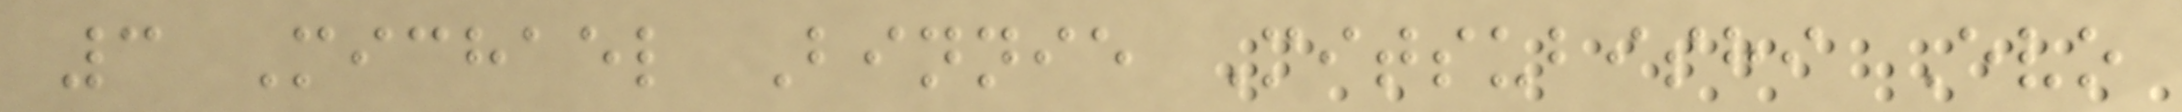3 Michael Binnie Mitsubishi Evo
